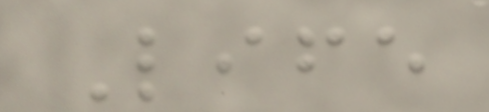Life
